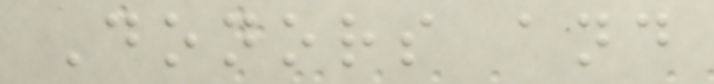Donors and
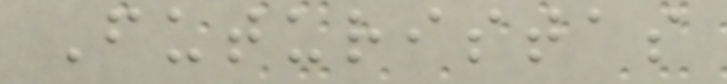Futuristas
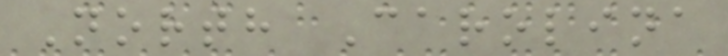North Carolina
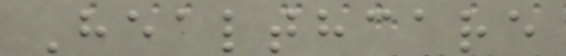Healthcare
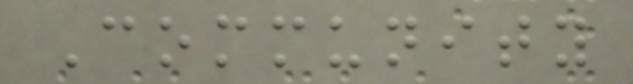Community
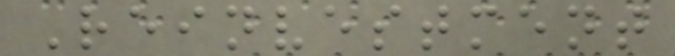Reinvestment
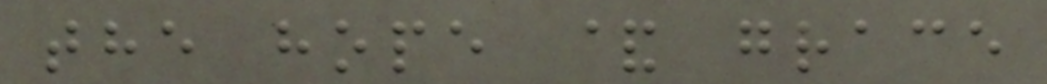the hope & grace
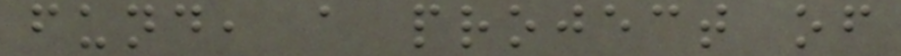fund, a project of
